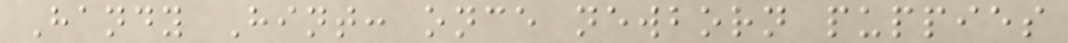Handy Hint: once newborn puppies
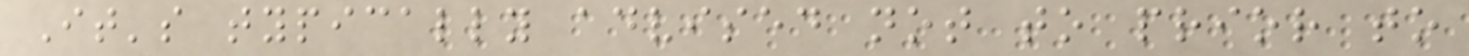It's typically advised not to prior to
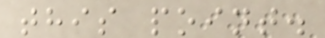this point.
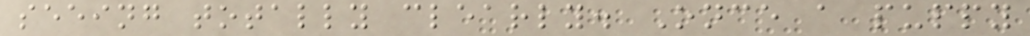seeing totally clearly. Once a puppy
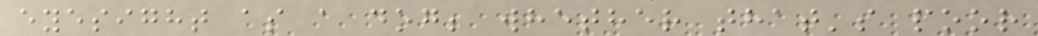eyesight as a dog; whether that's poor
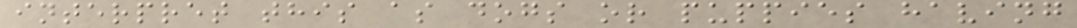interpret this as dogs or puppies having
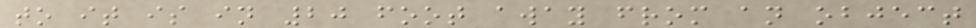to it is in 20 foot away from an object
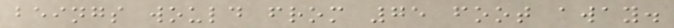beings would from 75 foot away.
